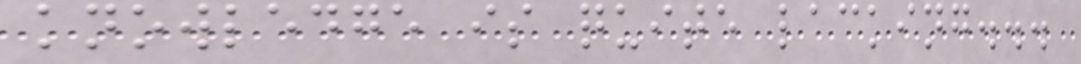knowledge is quite lacking...
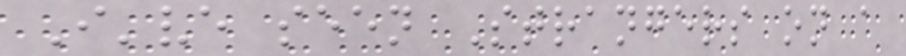I've seen Strangers on a
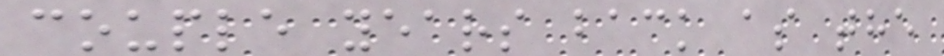couple years back as the
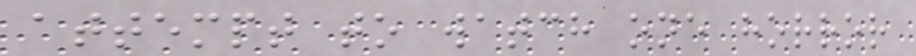attempt to watch one horror
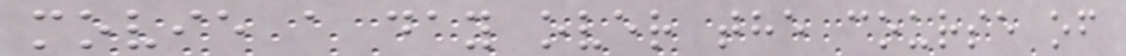movie a day over the course of
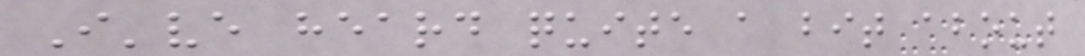I've heard quite a bit about
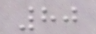80
